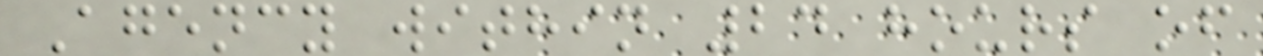Agency within 24 hours of
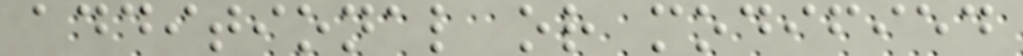additional or modified
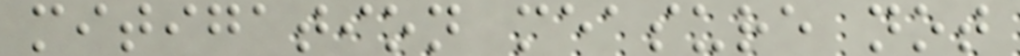mitigation measure not
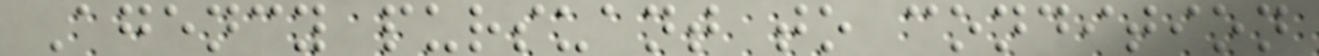Agency pursuant to condition
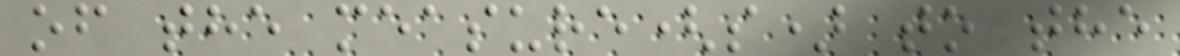of the measure(s) to the
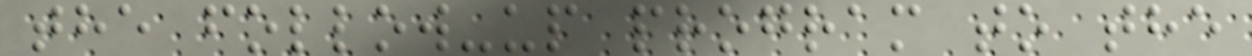the follow-up program to the
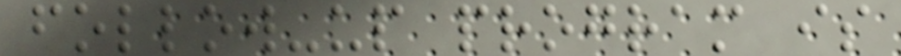follow-up program is
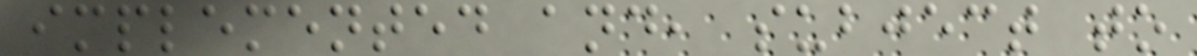implemented and, subject to
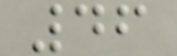46
